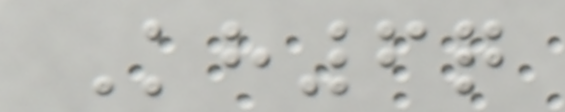Kh6q
